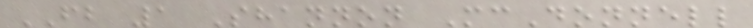FB 1 Shannon McDonnell
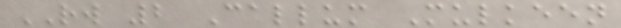RW 2 Callum Mulkeen
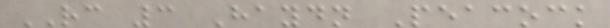RC 3 Haydn Peacock
